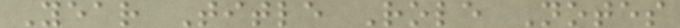Year Title Role Notes
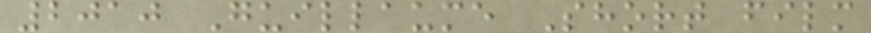2010 Guillaume Short film
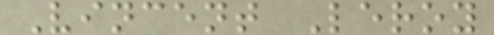Vincent Leroy
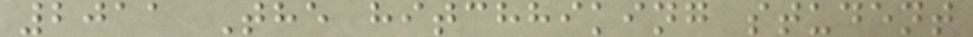2011 The hitchhiking student
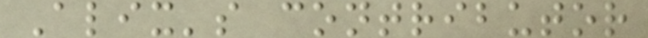Alix's contributor
